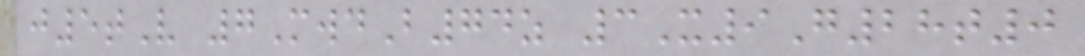j5tV 7MwdB74z 3X9G28t0
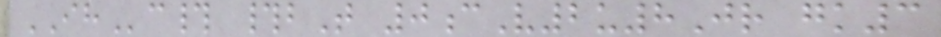IHc# #bT 0cV2u8Jr gk3
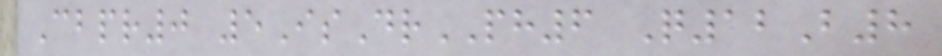Cbpr0 5IsDrPH6 Q12B8
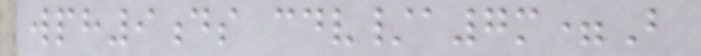wph9ds cdv/a7m=B
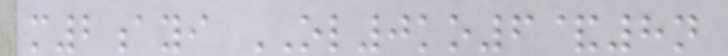m2ayi OL0ko6&8n
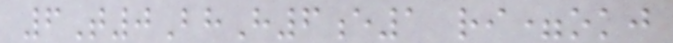6T0BhH6e1 ri=okj
